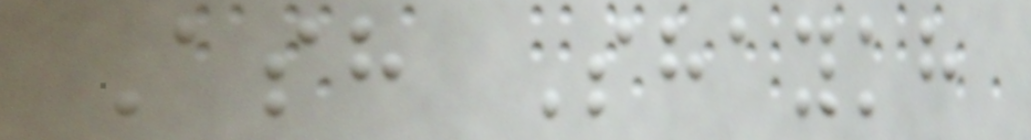Ash Shaykh
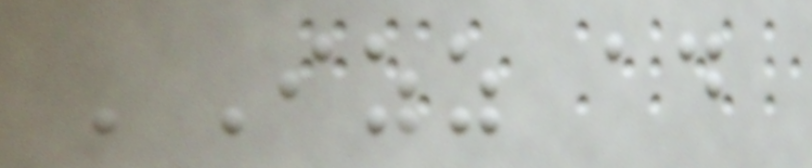'Izz ad
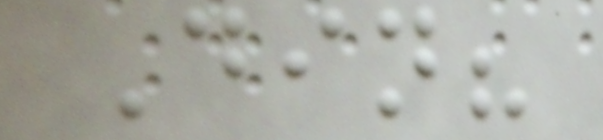Din?
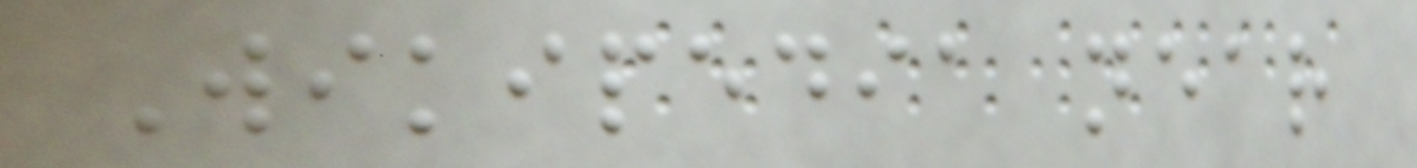Wikipedia near
